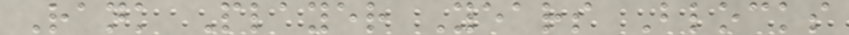Rank Player Years Blocks
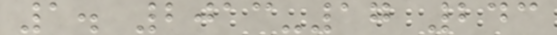1. 2013-17 243
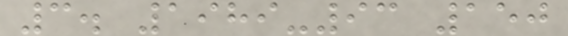3. 1989-93 150
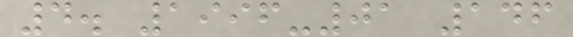4. 1996-01 146
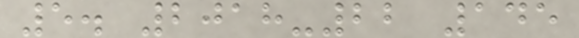5. 2018-22 145
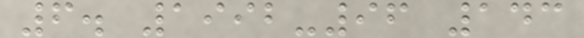6. 1992-96 143
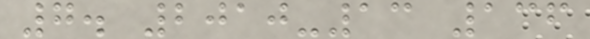7. 2010-13 136
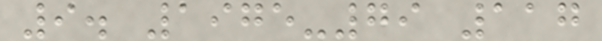9. 1975-79 117
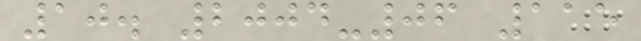10. 2004-06 115
